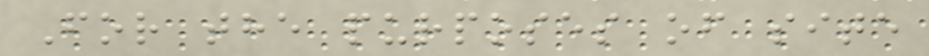For the purposes of site
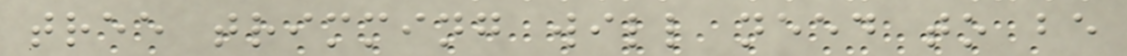tree trimming will need to be
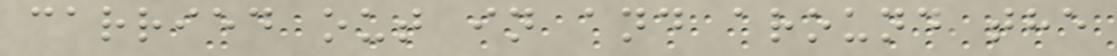carried out in and around the
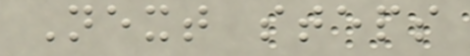Next steps
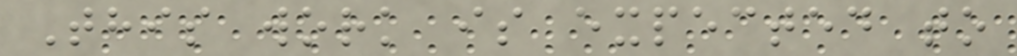This work is expected to
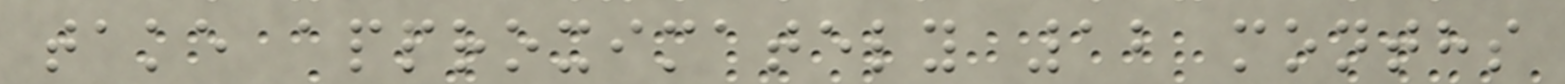take approximately 12 months
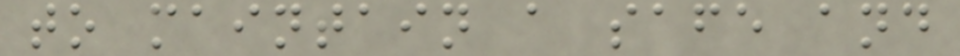to maintain a safe and
